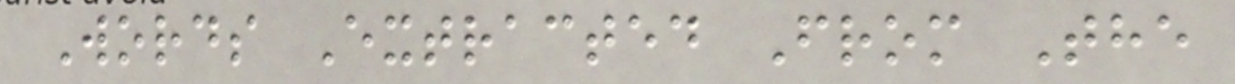Words Extracted From The
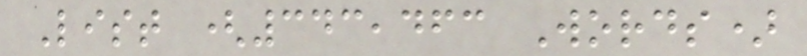List (343,463 Words)
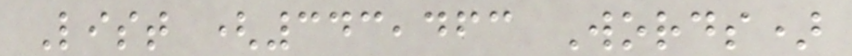List (343,463 Words)
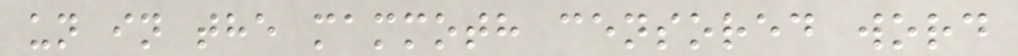un in the mammoth censored word
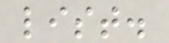list.
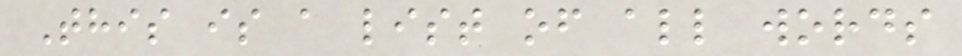This is a list of all words
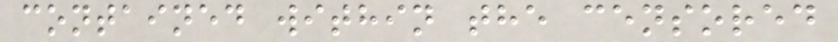contained within the censored
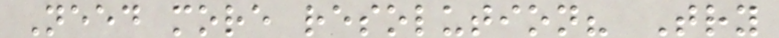Need more resolution? Try
